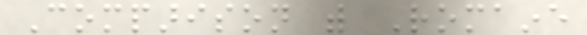Comparison with Romaine
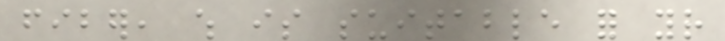fiber, which is suitable for your
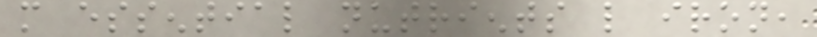more essential nutrients like iron,
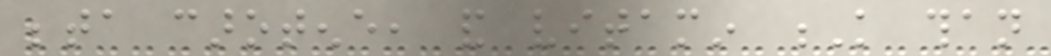beta carotene, and vitamin K than
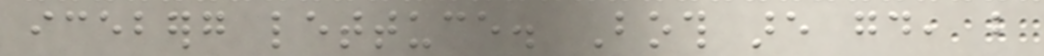iceberg lettuce. Both are good, but
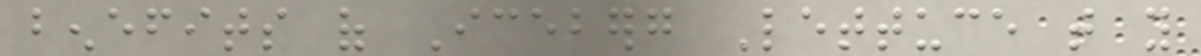benefits of Iceberg Lettuce that you
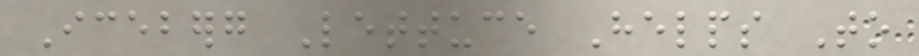Iceberg Lettuce Helps To
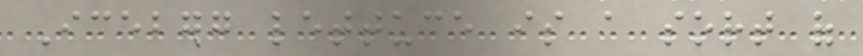Iceberg lettuce is a sort of
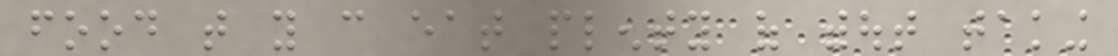food that you can eat plenty of without taking
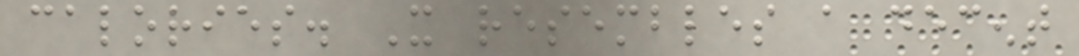calories. It resembles a decent
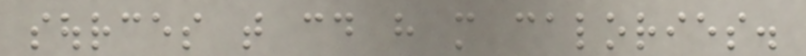sources that could have more calories.
